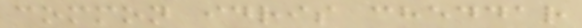common idris cheddar
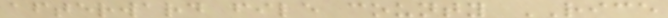afterward file county RICE
